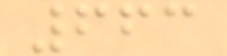663
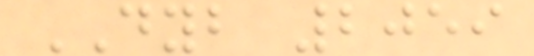DYB 2059
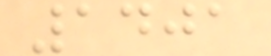1401
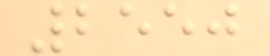2550
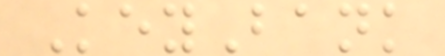KeyBank
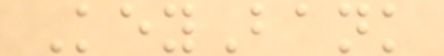KeyBank
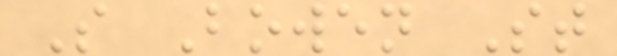S Bowen St
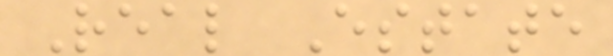Real Estate
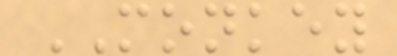MONKEY
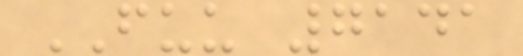FUU 7141
